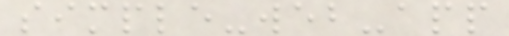simple-web-app
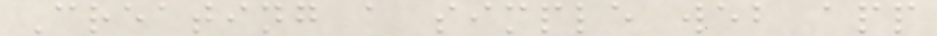Creating a simple web app
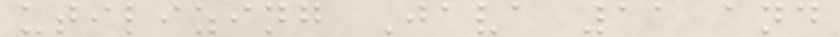utilizing Java 11 and
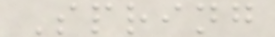Spring
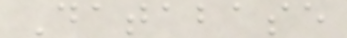Database
